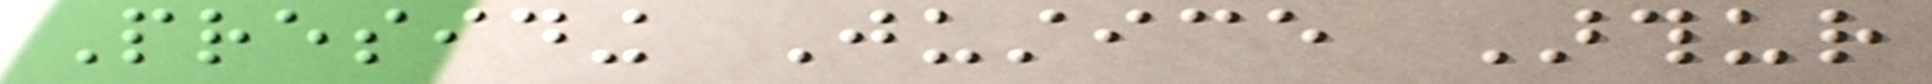Presiding Justice Arthur
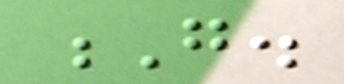G.
